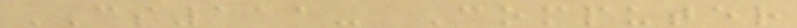CS111- Computer
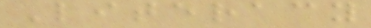Literacy
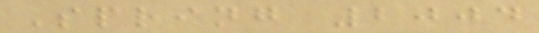Spring 2004
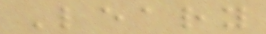Leary
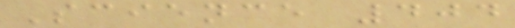Science 404
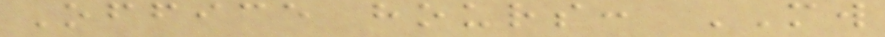Office hours: MW
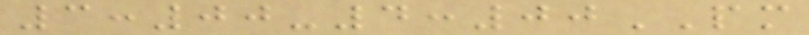3:00-4:00PM
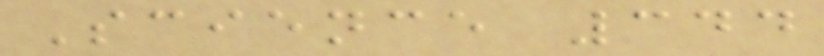Science 344
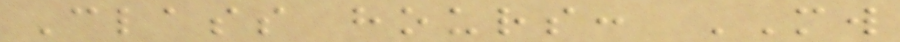Class hours: MW
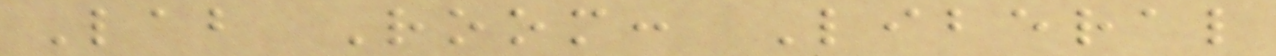Lab Room: Liberal
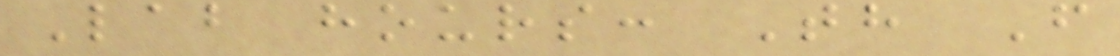Lab hours: Th F
